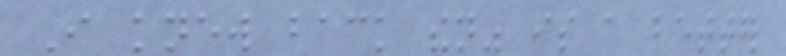I knew back then" is a better
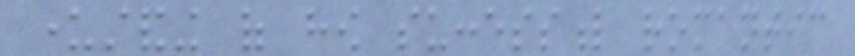understanding of how successful romantic
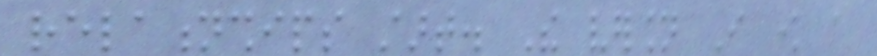relationships start. The version I know a
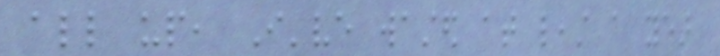all up, I've wasted at least a year
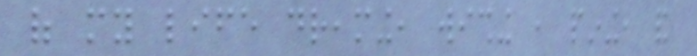of my life dreaming, wishing , pining, and
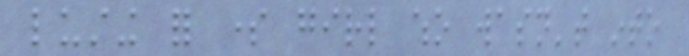lusting for some girl who wasn't into
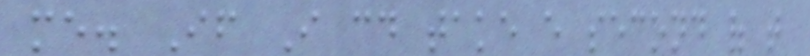me. If I could take every second of that
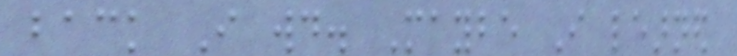back I would. Maybe I learned
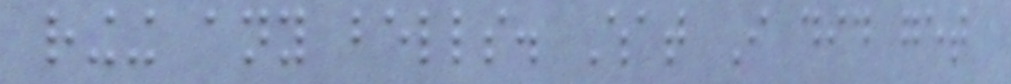ringing any bells. What I did get
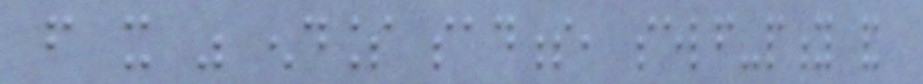from it was endless sadness, self-pity and
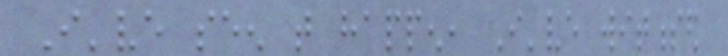I've seen that happen, I've witnessed
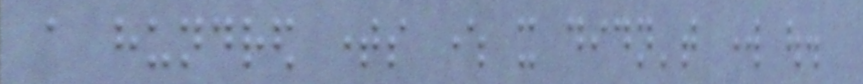a hundred times where it didn't work out.
